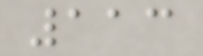113
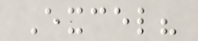Excel?
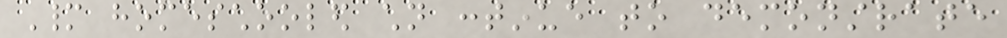Many homeschooled children continue to demonstrate
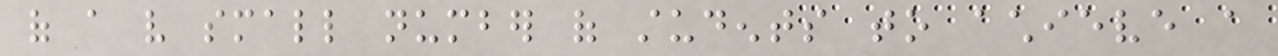of a very small number of students to achieve a
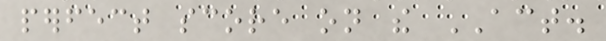perfect score on the ACT.
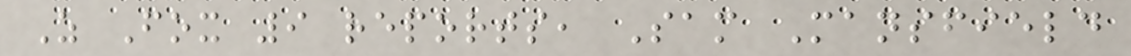As Fox 9 reports, Sam Mansfield
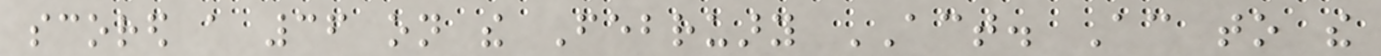scored a 36 on the February ACT. According to the
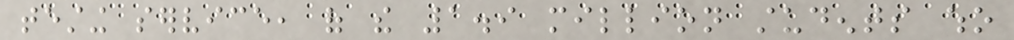testing service, of the 1.9 million students who
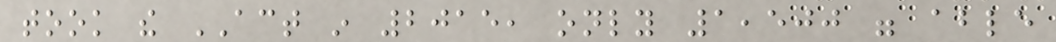took the ACT in 2015, only 1,500 were able
